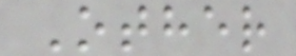Other
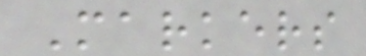Markers
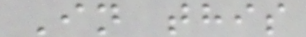In this
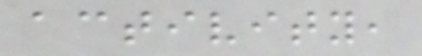activity,
